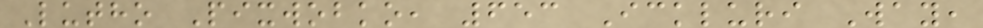Lutho Pixwobko, 653 Ickluri Way,
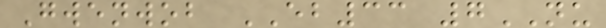Gwenwob EB33 7NU
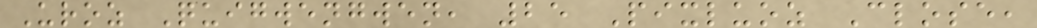Uroz Quigwengwen, 25 Pixluoz Close,
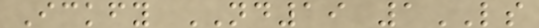Ickfy ND19 1LS
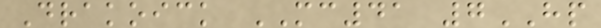Drakoick MC41 7HP
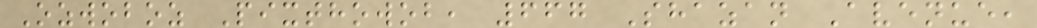Ozwoboz Pixthowob, 667 Shazan Avenue,
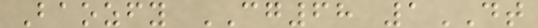Baozfy CG68 1DT
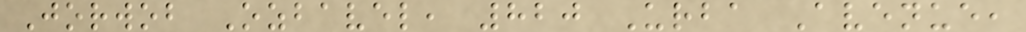Jorwob Ozbavel, 820 Urba Avenue,
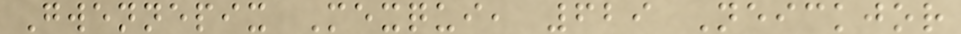Gwennepix Mexqui, 629 Neickjor
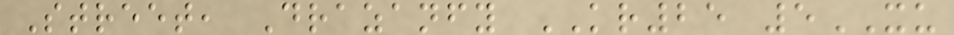Street, Drazanfy KR25 5XU
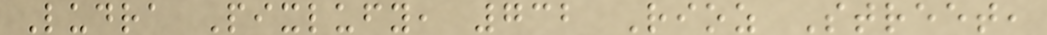Ludra Pixlufy, 732 Rioz Street,
